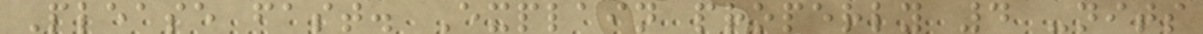Please fast. Explain properly 4 -nits
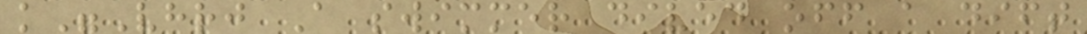k"Vhrj A swimmer dived off a dift
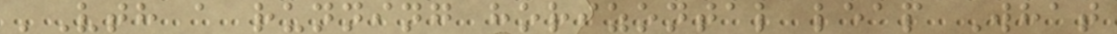'Vth a running horizontal leap What
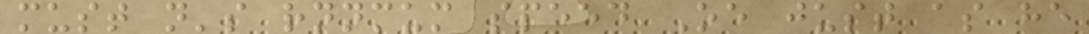must n's rnnmum speed Oe just as he
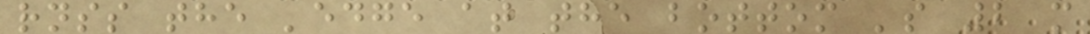rnss the 'edge at the bottom 's 2 m
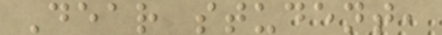Dear student,
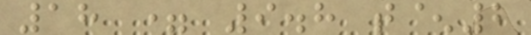18 = 9.8 t^2
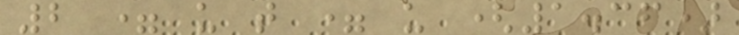2 = u t = u (1.36)
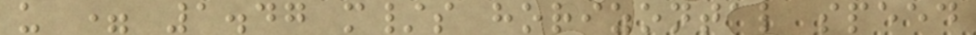u = 1.47 m/s horizontal speed
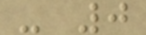- 0
